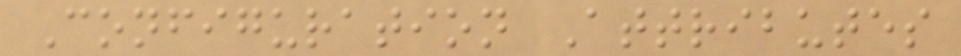Configuration Attributes
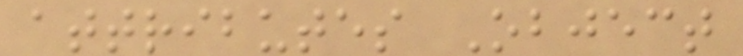attributes Object
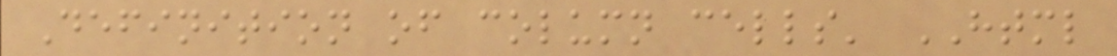Definition of column cells' HTML
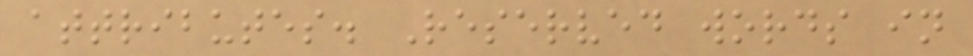attributes. Reserved words in
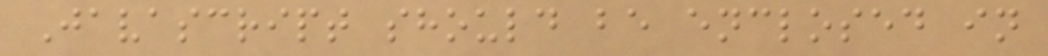Javascript should be enclosed in
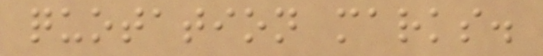quotation marks.
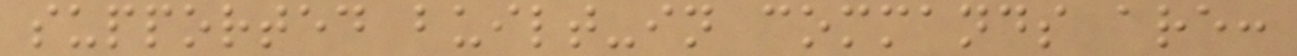supported built-in commands are:
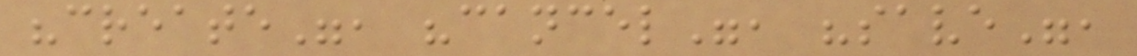"create", "cancel", "save",
